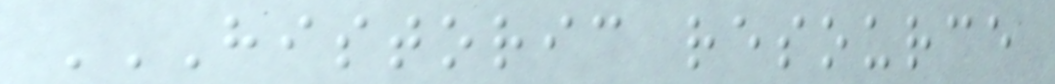HISTORIC RESOURCE
